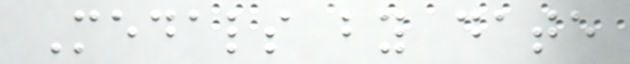Medals by date
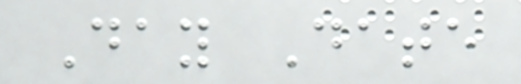Day Date
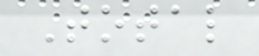Total
